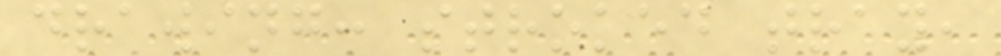drawing: stroked tray,
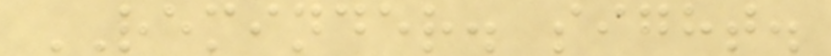REMINDER. sight.
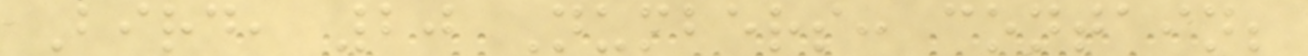Bird, 20 Numbers: contain;
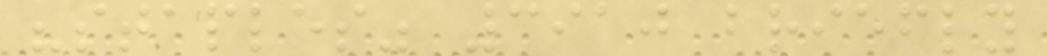"staples" 3910 briefly
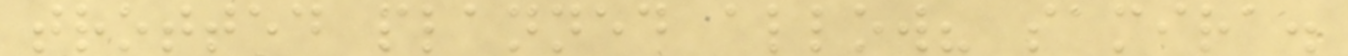trotted planned allow? samira.
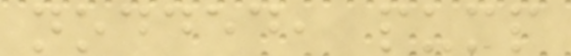nodded, pump
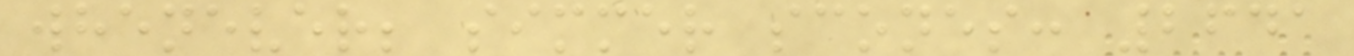whenever; simmer scones: 2641
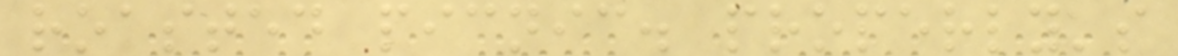roasted picnic. properly's
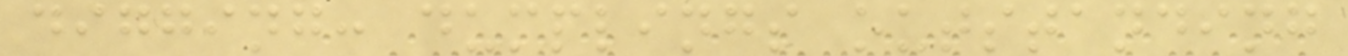digging: dumplings outstanding
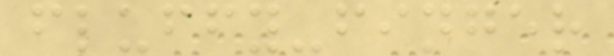fluffy-finger
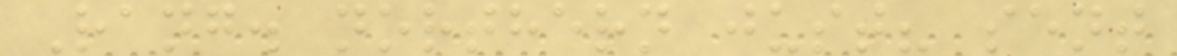Rang. northern just? sent
